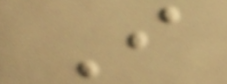I
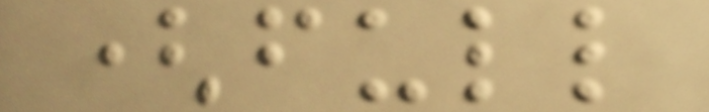(full
